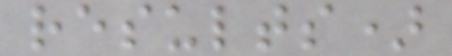results)
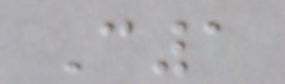C1
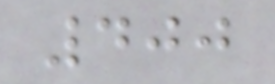400
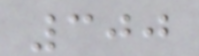300
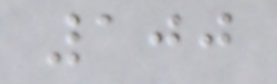100
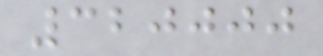320000
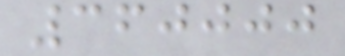360000
